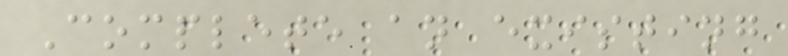Complete an existing
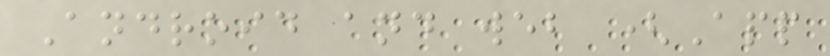Android and web (App
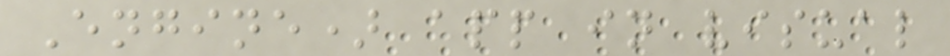Engine) app in visual
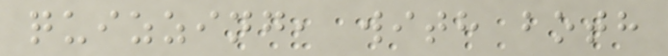quizzing, with both
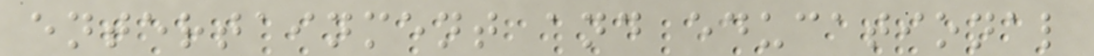entertainment and educational
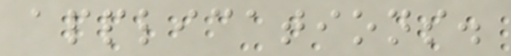applications.
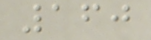160
